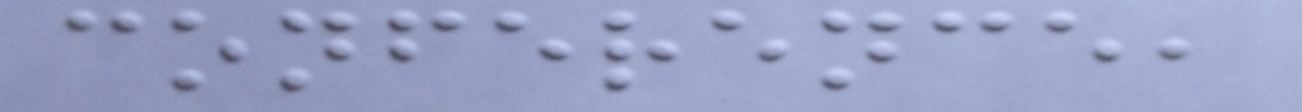conference,
